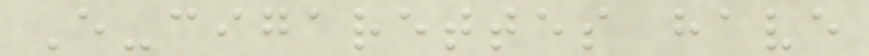E-cigarettes have
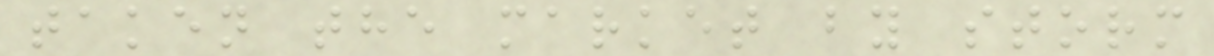taken the market by storm
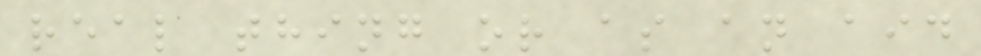real thing or as an aid
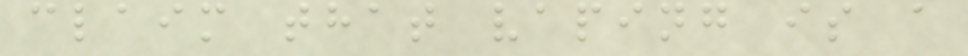claim that vaping is a
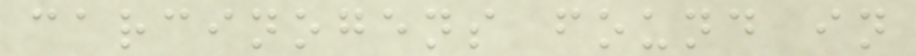carcinogens found in
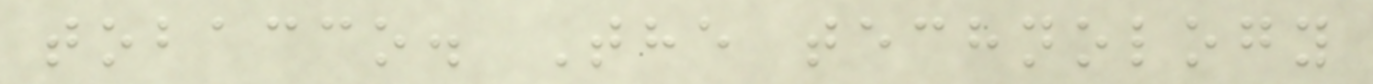tobacco. The technology
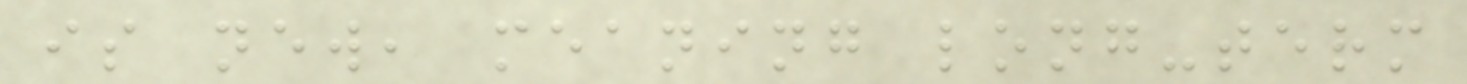is new, meaning long-term
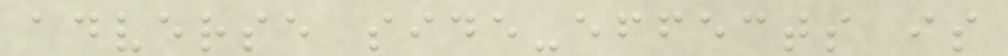adverse side-effects is
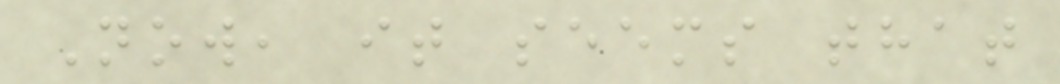Now, it seems that
